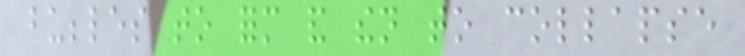bubbles to form and then to collapse
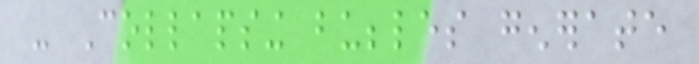- Collapsing bubbles generate
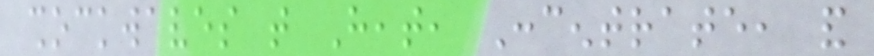shockwaves that Heat, Concentrate, and
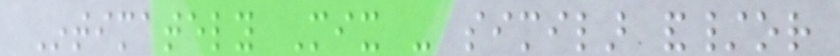Intimately Mix - similar and/or
